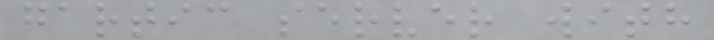gartic server with
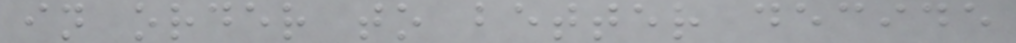in order to better decide
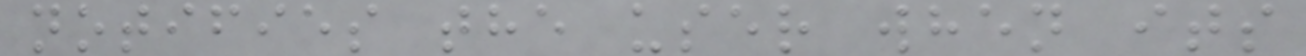notifies the user when its
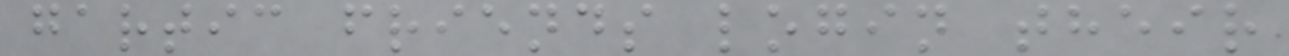gartic friends login their
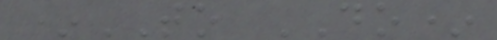*TO DO*
